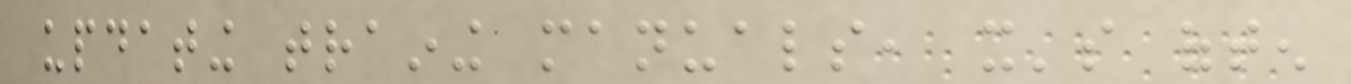updating training manuals, it's often
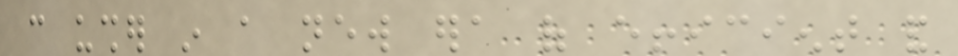can usher in a new era of efficient and
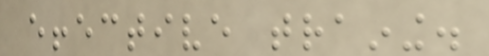effective training.
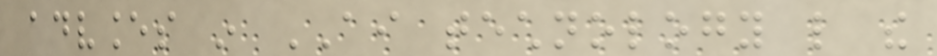advances in AI technology like the
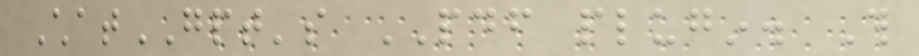ChatGPT's PDF plugin. This
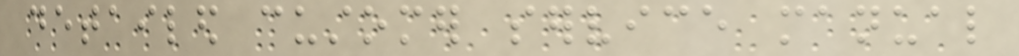detailed customer service manual
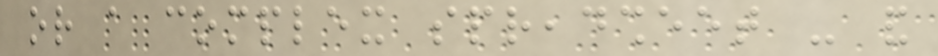or a complex spreadsheet - and
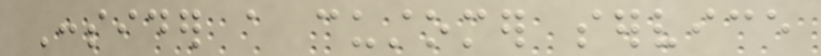Consider a customer service
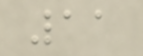11
